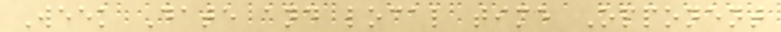Week Date and local time Opponent
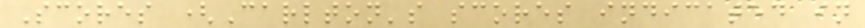Scores (Carlton's scores indicated in
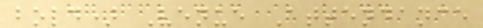bold) Venue Attendance
